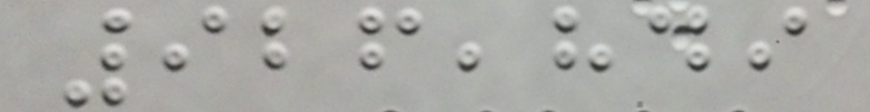926,849
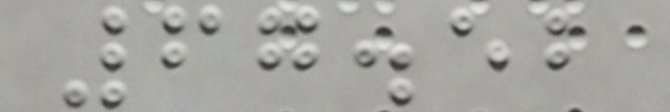67.52
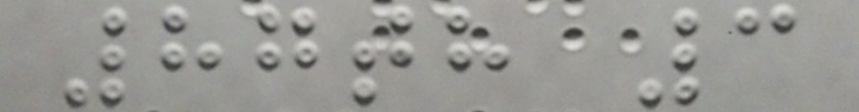87th 3
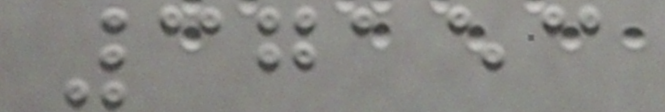37153
